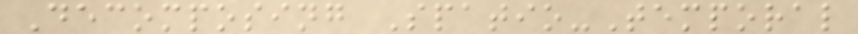Decomposing Spatio-Temporal
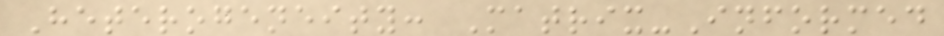Heterogeneity: Matrix-Informed
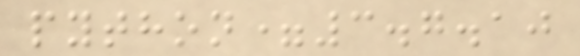python=3.7.10
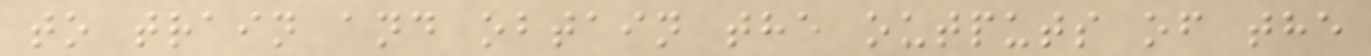to train and obtain the outputs of the
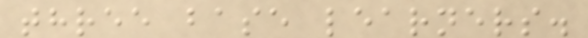three base learners.
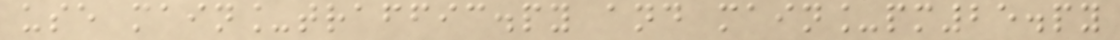use main_traffic.py and main_pm25.py
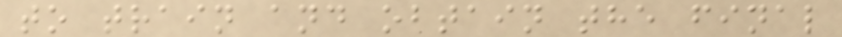to train and obtain the final
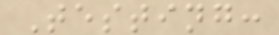Testing:
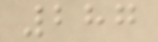287
